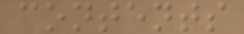contents
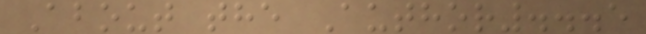About the Author...5
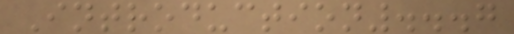Introduction...7
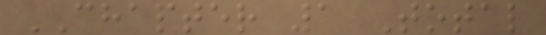CHAPTER 1 Total
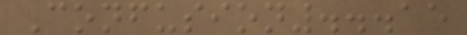Confusion...15
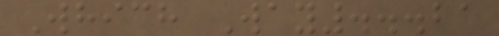Which Way...21
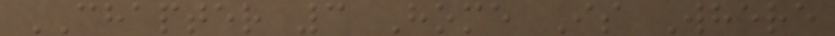CHAPTER 3 Home Is Where
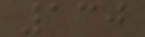130
